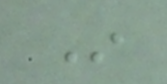In
